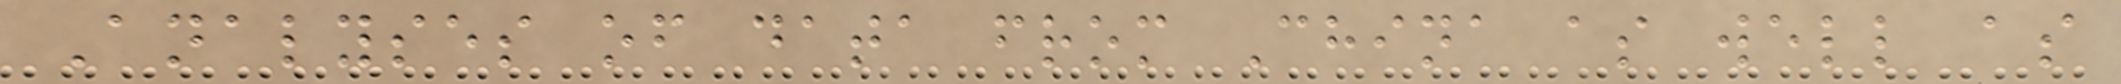Analyses of data from China as well as
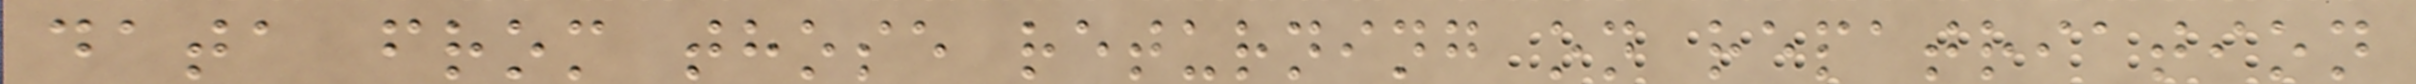data from those returning on repatriation
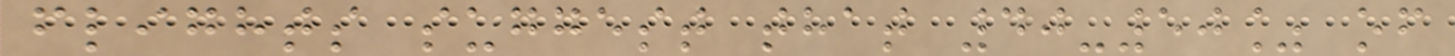flights suggest that 40-50% of
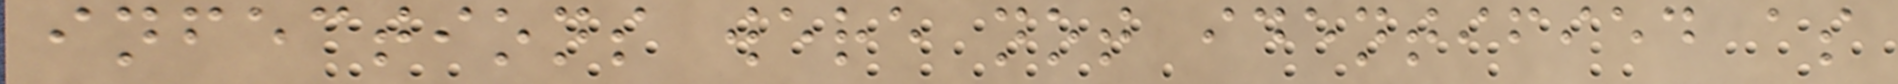infections were not identified as
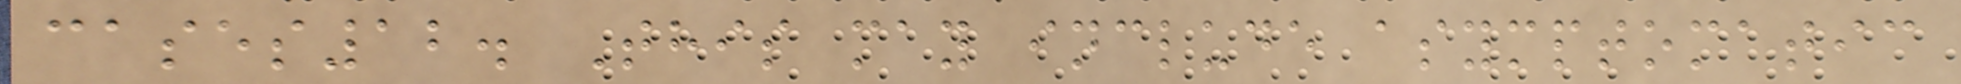cases12. This may include asymptomatic
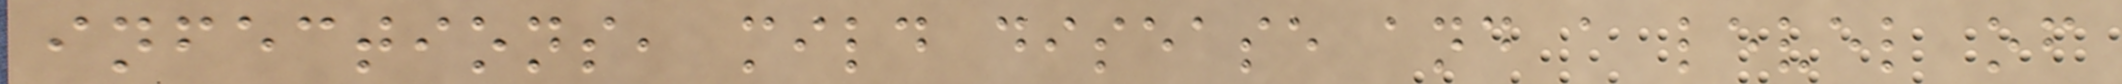infections, mild disease and a level of
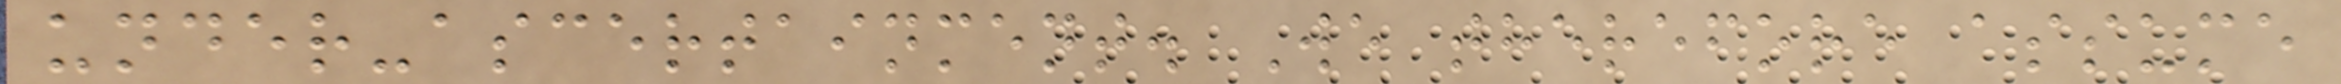under-ascertainment. We therefore assume
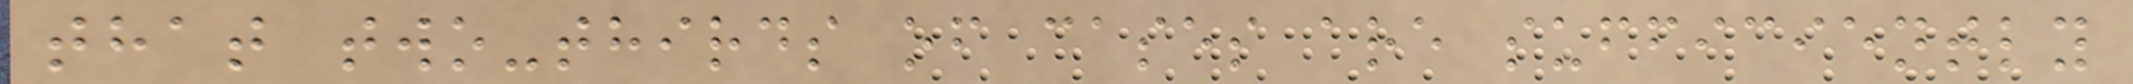that two-thirds of cases are sufficiently
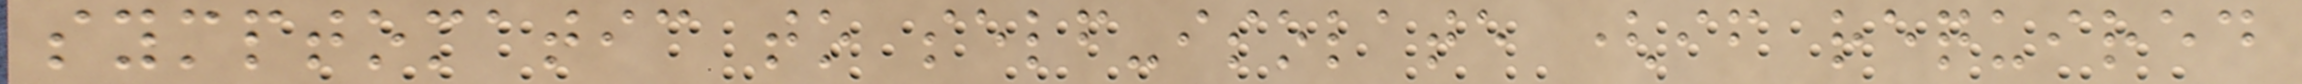symptomatic to self-isolate (if required
